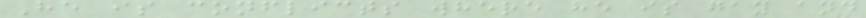He is conflicts where he is gay and
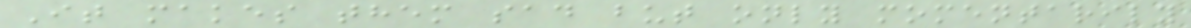It makes them sad but only momentarily
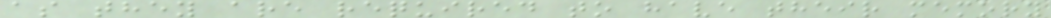as they are required to have their memory
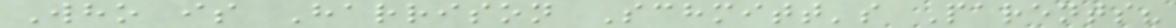Who is Harrison Schmitt's Parents?
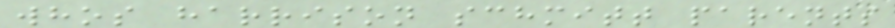whos harrison schmitt parents
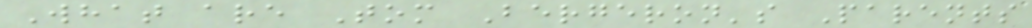What are Tom Bergeron's Parents
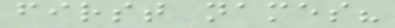first names?
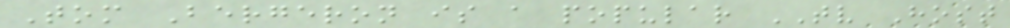Tom Bergeron is a popular TV Host
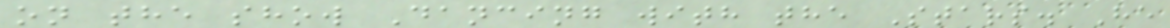on the show Dancing with the Stars. He
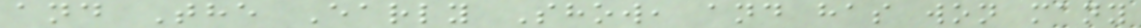and The Early Show, and has won many
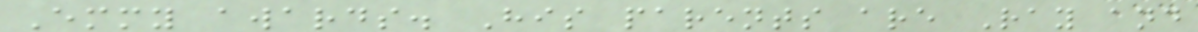Emmy awards. His parents are Ray and
